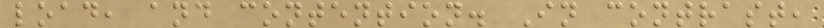load, and contention. In contrast,
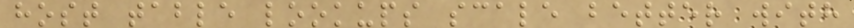host table lookups scale better with
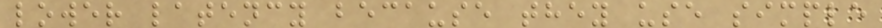lower latency because they use simple
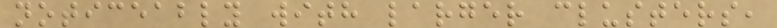noticeably with larger clusters,
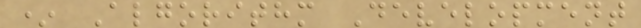* Algorithm Development
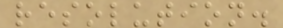resolution.
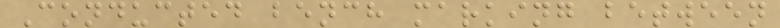Conducted bench marking between
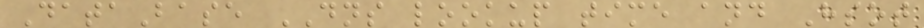DataBase DNS lookup time and Hsot
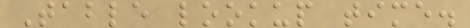Table lookup time.
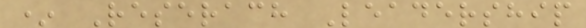* Reserach Leadership
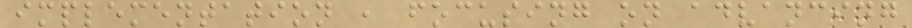implementation , focusing on advancing
